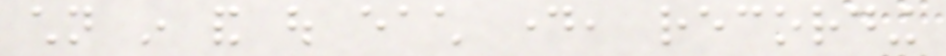children in and out each day, recording
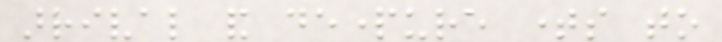arrival and departure times to
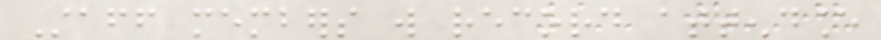Staff members will record attendance
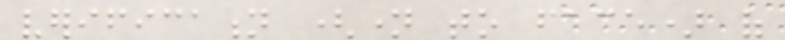verification (name to face) of
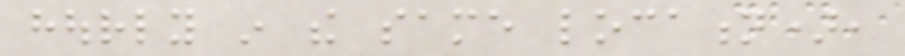hourly in the same location),
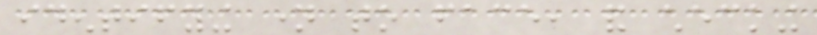identifying name to face, and checking
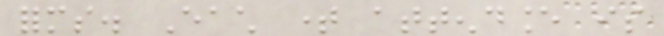forms. Each time attendance is
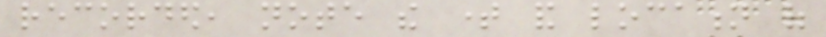recorded, note the time and location of
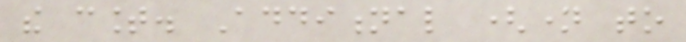the count. Additional (name to
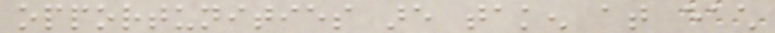opportunities are taken at each
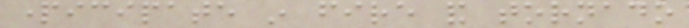participate in fire and tornado
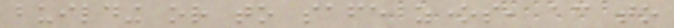building or to safe zones, according to
